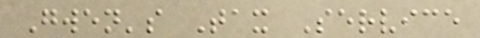Gwen's Tax Service
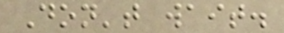Don't wait.
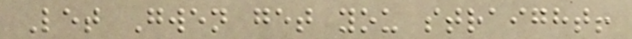Let Gwen get you straight!
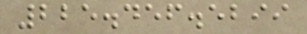225.456.5299
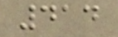414
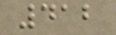412
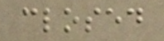closed
